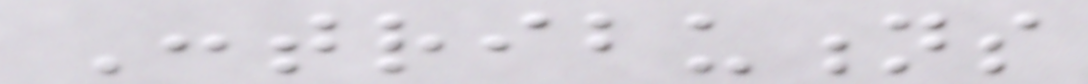Contributions
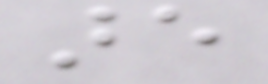are
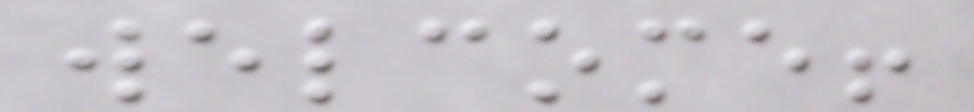welcome!
